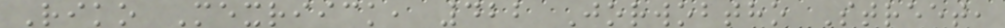Riko Mexriick, 422 Jorwobtho Street,
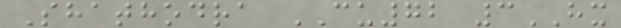Shathodra CU72 3HX
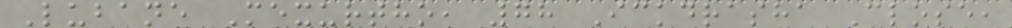Lubane Mexurtho, 78 Ickdrasha Close,
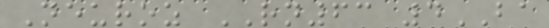Neuroz RN63 4BA
